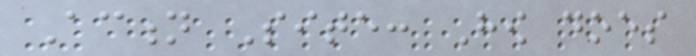Action Site: How does
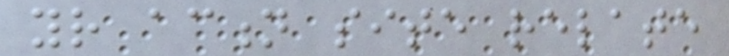your action site relate
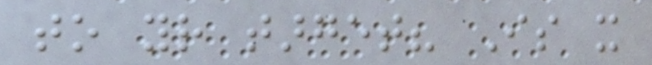to your target? Is it
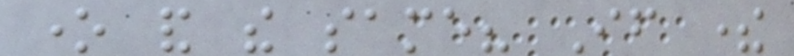one and the same? If there
